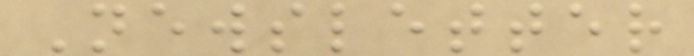Newsletter
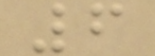6
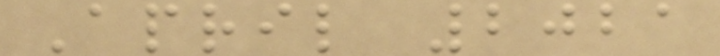April 2021
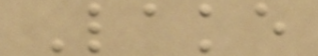Lake
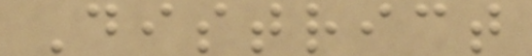District
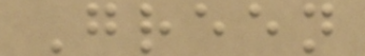Green
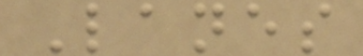Lanes
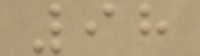98
